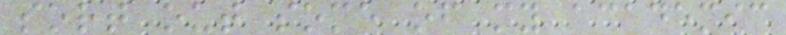sort out some of my academic
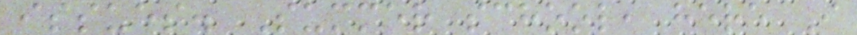issues. Summer school, here I
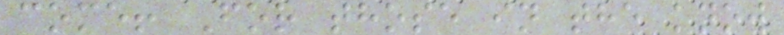come! For those in the know
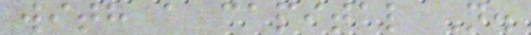with a capital N.
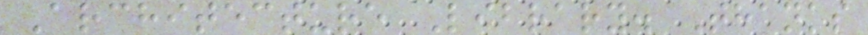Architecture Library. Thanks
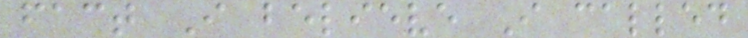fact I believe I called
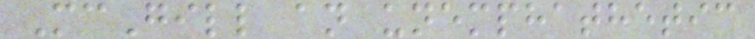McGill an unemphathetic
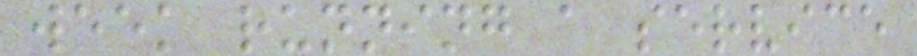week running a service
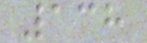138
